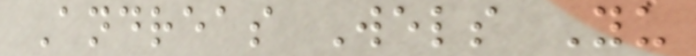Andreas Wels Yu
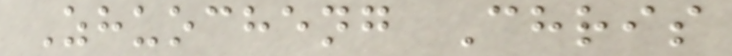Zhuocheng Chris
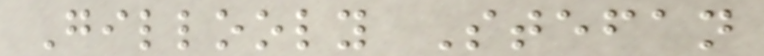Gillooly Stefan
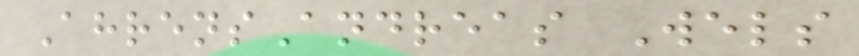AhrensAndreas Wels
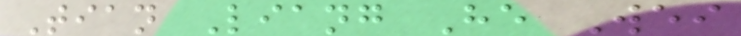Tian Liang He Wei
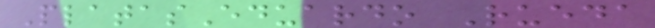PlatasEduardo Rueda
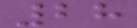28
